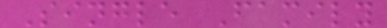Single Family
